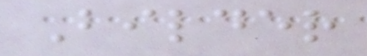Bilder
